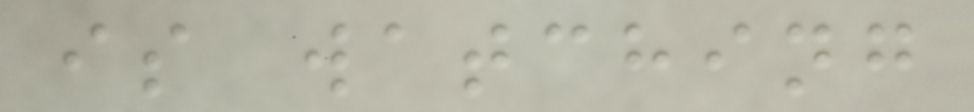is watching
